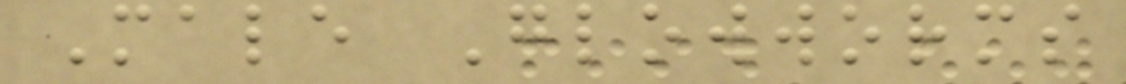Male Glowworms
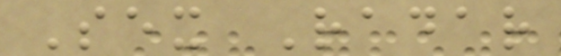Sex Radar
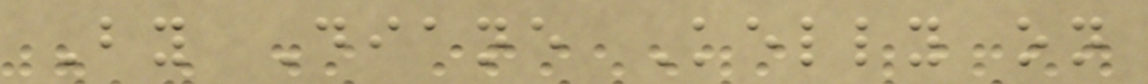By Diane Kelly on
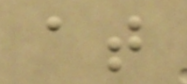at
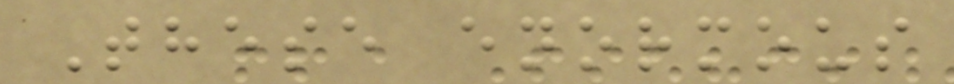These enormous
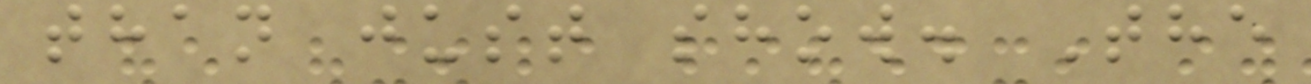than just show. The
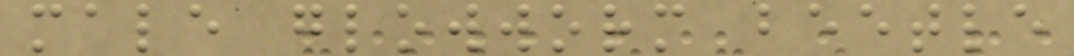male glowworm beetle
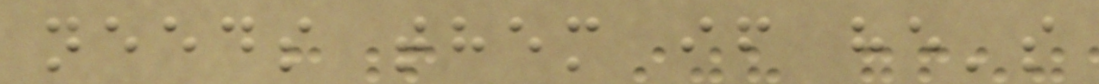needs them if he's
